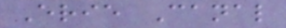Erie Canal
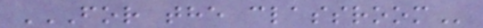FOR THE CLASSROOM
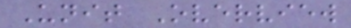Unit Overview
